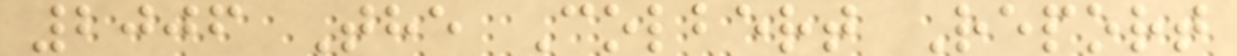2006 The Colbert Report
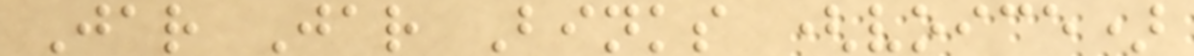Jar Jar Binks (voice)
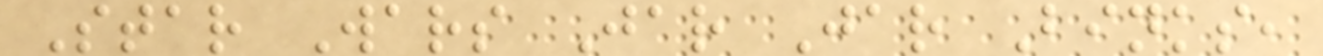Star Wars Jar Jar Binks,
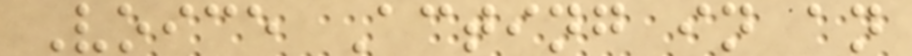Voice Acting in an
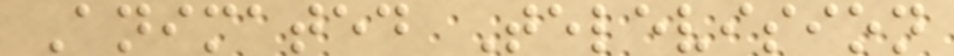Animated Television
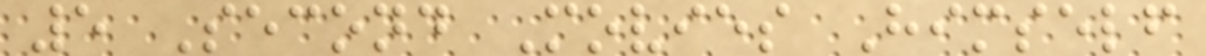5 Second Movies Himself
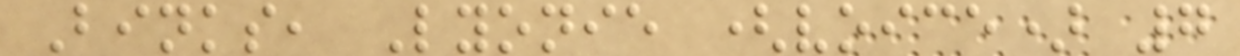Binks, Lyonie (voice) 7
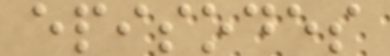episodes
